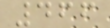466
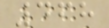468
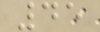45
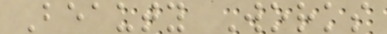Beauty Works
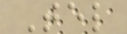Tel
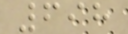698
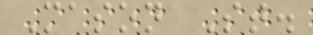Mason St.
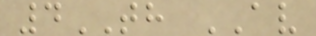4TH AV
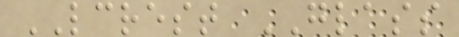LCREST GLASS
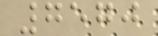7570
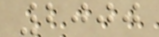2000
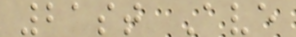21st Ave
